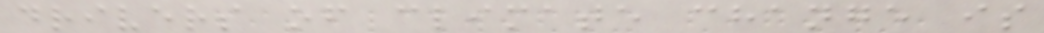drivers of climate change is
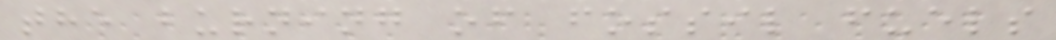the burning of fossil fuels
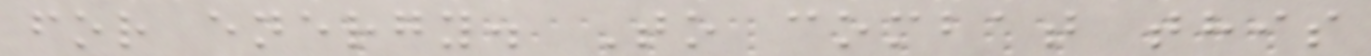for energy. To combat this
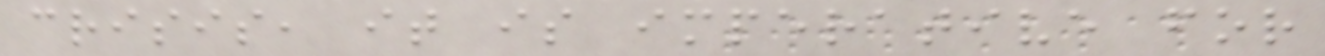crisis, it is imperative for
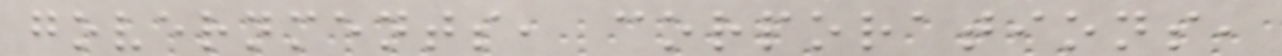governments, corporations,
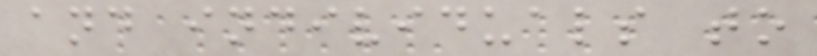and individuals to
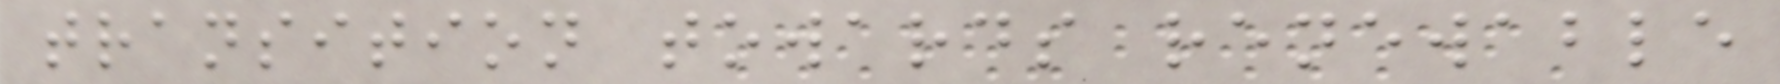transition towards renewable
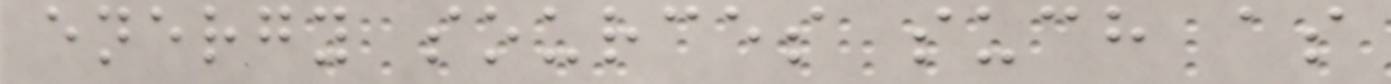energy sources such as
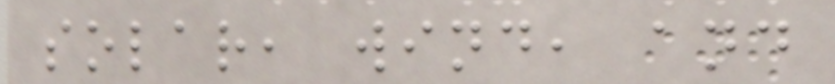solar, wind, and
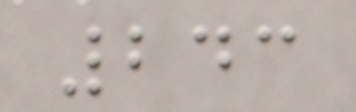243
